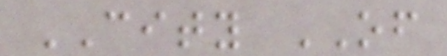CITY OF
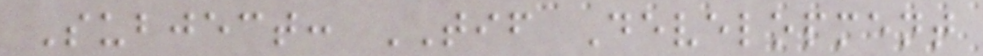Subject: TIF Development
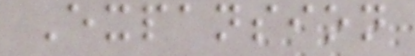Expansion
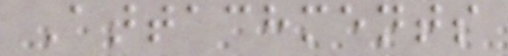Attachments
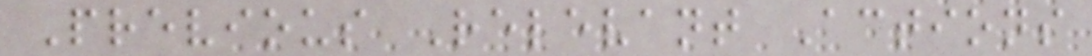Previous Relevant Actions
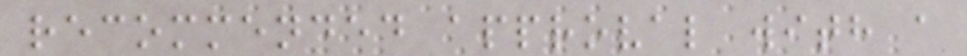recommended approval with a
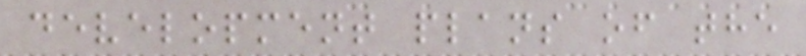development plans of the
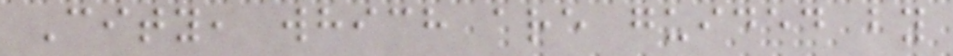City, which are guided by
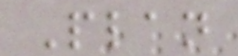Plan
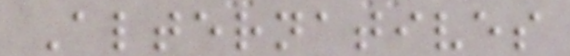Alternatives
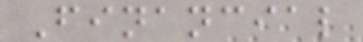Financial
